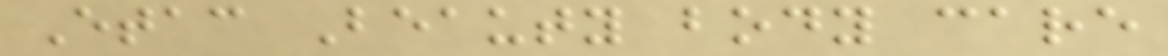Etac Beauty body care
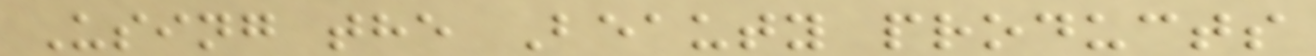Using the Beauty products
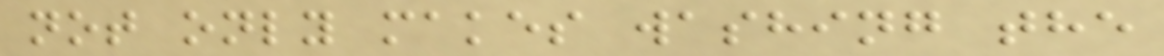not only makes washing the
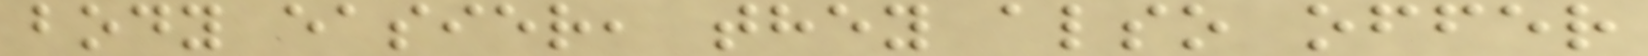body easier, they also offer
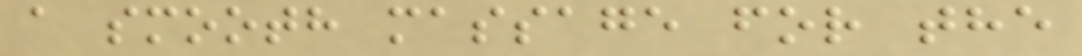a smooth massage for the
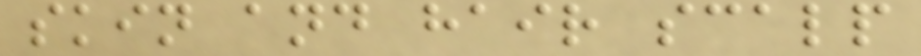skin and hair scalp
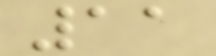11
